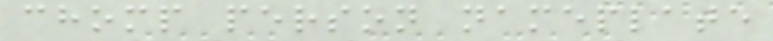chomp person nameplate
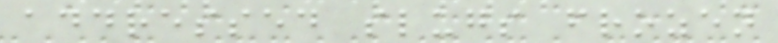addressed slugs frozen
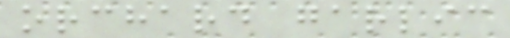orchard garlic
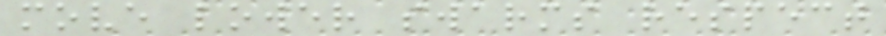move lower swarms respect
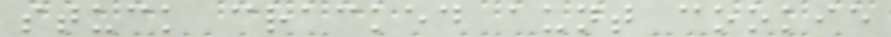stuck cracked aunt cookie
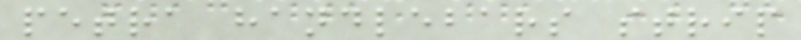petra handlebars strip
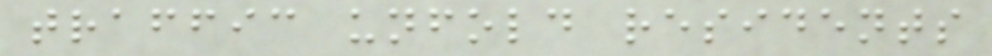traffic unfold residents
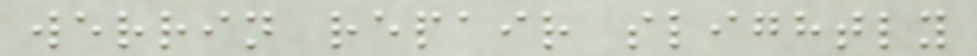werrin repair slightly
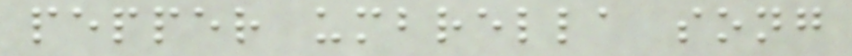pepper umbrella song
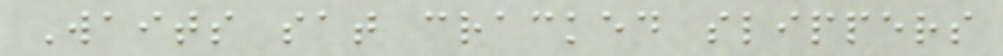Waits sat cracked slippers
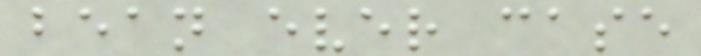bean ever case
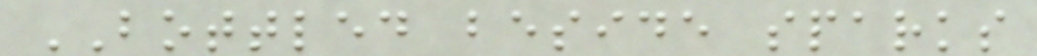BOTTLED beside sparks
